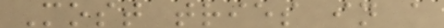Most tries in a
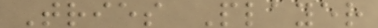Tries Player
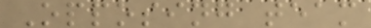Opposing team
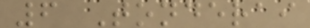6 Tonderai
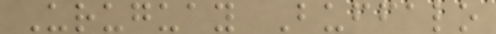Uruguay Buffalo
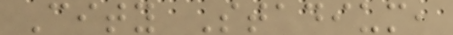City Stadium,
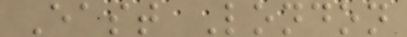East London
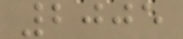2005
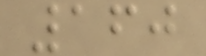160
